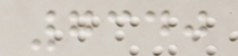7340
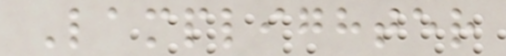Lamplighter
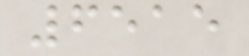6515
